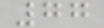77
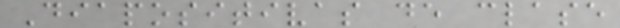Diapositivas de clase
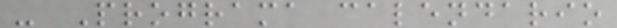- Programa calendario
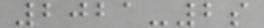2021-2s
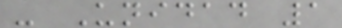- Unidad 1
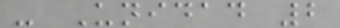- Unidad 2
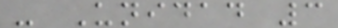- Unidad 3
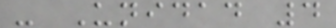- Unidad 4
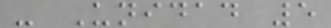- Unidad 5
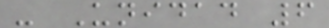- Unidad 6
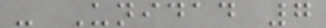- Unidad 7
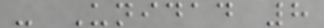- Unidad 8
